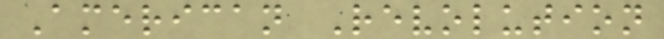American Revolution
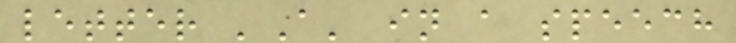letter 'A' in a speech
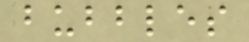bubbles
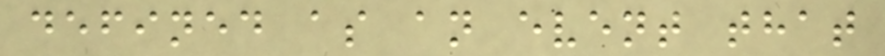defined as an event that
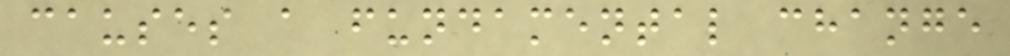causes a fundamental change
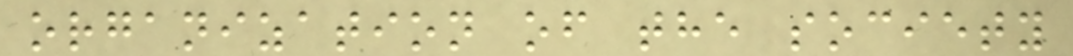organization of the society
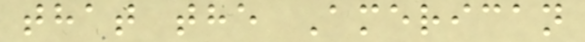that the American
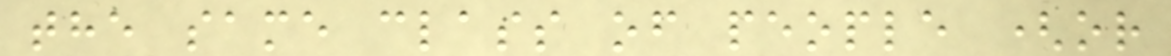the same class of people (or
